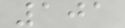101
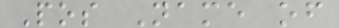Pos Name of
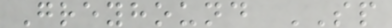Greyhound SP
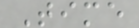Time
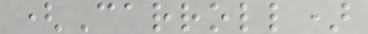(Carroll)
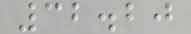32.20
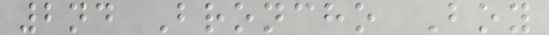2nd Broncho Boy
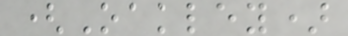(Oakley)
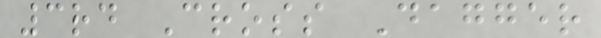3rd Cross Dagger
